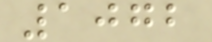1072
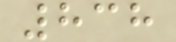838
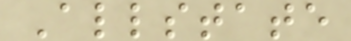Allstate
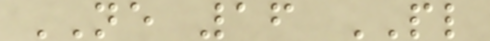NE 16 PL
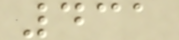431
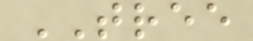TREE
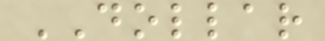DOLLAR
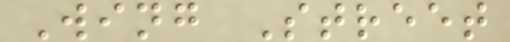Wing Street
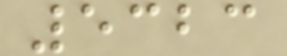5323
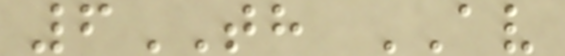6TH AV
